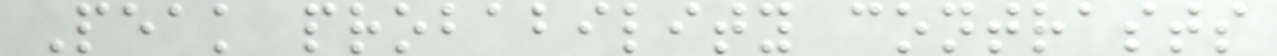Peak probability contrasts
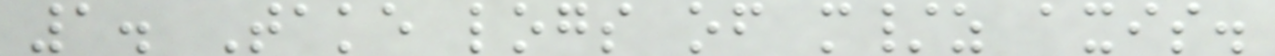1. Take logs of m/z axis.
